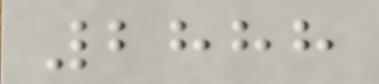2888
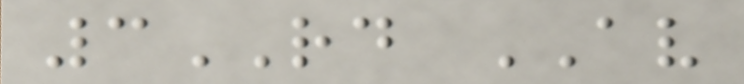3RD AV
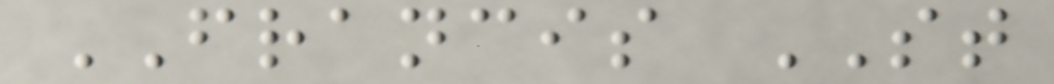FRANCIS ST
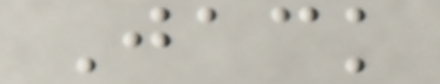Jack
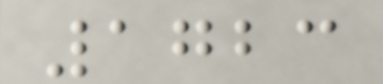1723
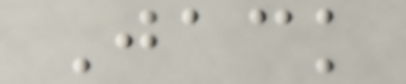Jack
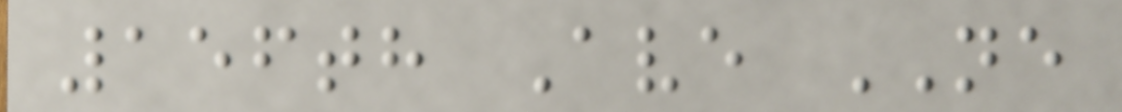156th Ave NE
